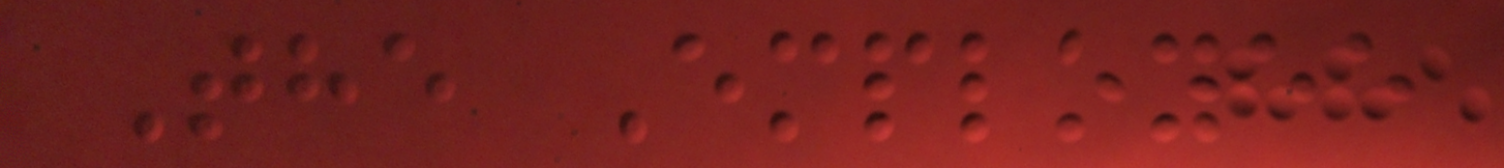The Employee
